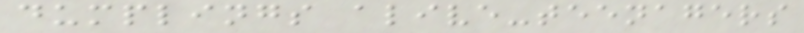dumplings alive-teenagers
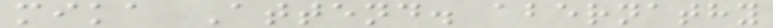mika Attend. abernathy
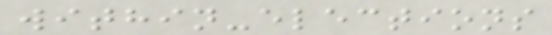within-elections
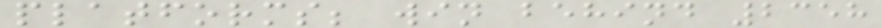platforms; win behind 2358
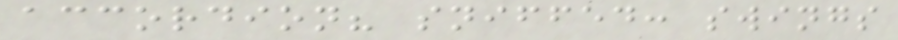accordion? sniffed: swings
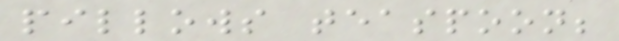pillows teaspoon;
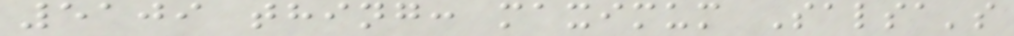5109 thing: maximum Salsa's
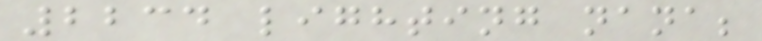2234 lighting nana;
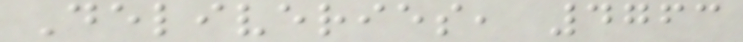Deliveries, 4763
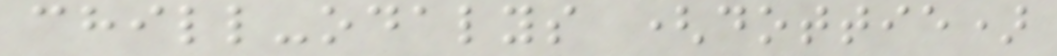chill-odalys (dottie)
